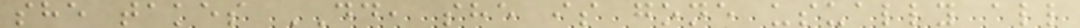she takes DD, she is gone usually all
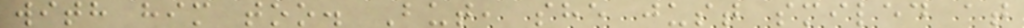with him too. But, she just smiled at
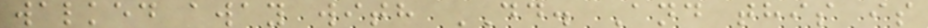walked away with DD. And this is
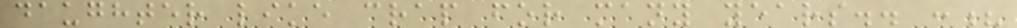daughter like crap for many years.. :?
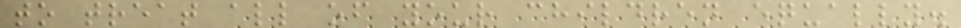to treat all of your children equally.
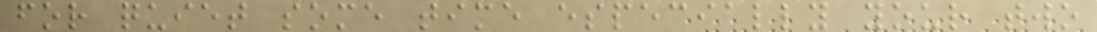for quiet some time especially your two
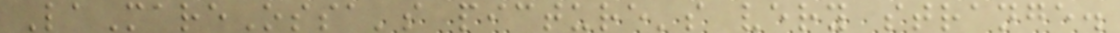LaMareOssa's picture's very strange.
